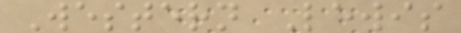Western Lewis
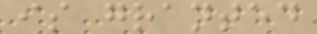is granted
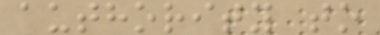authority to
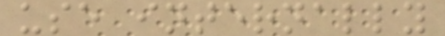use internally
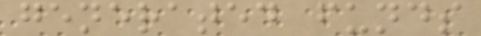generated funds
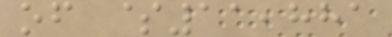of $11,881
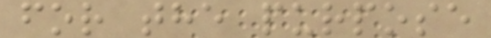for the purpose
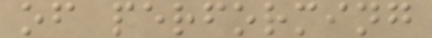of performing
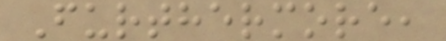Furthermore,
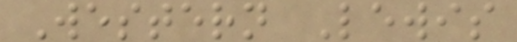Western Lewis
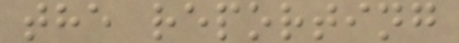the reporting
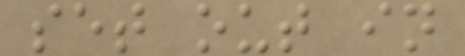set out in
